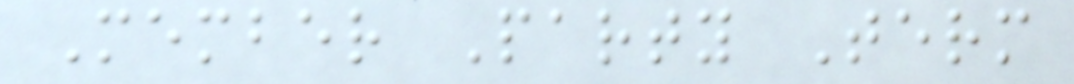Member Party Term
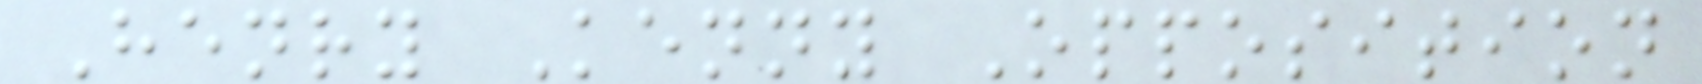Henry Kenny Opposition
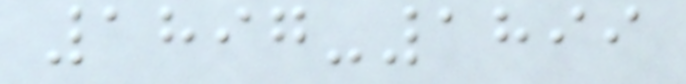1897-1899
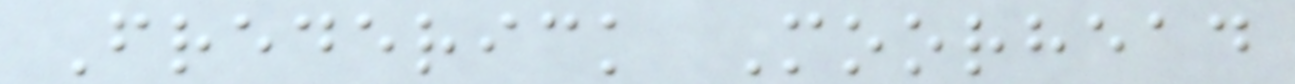Frederick Moorhead
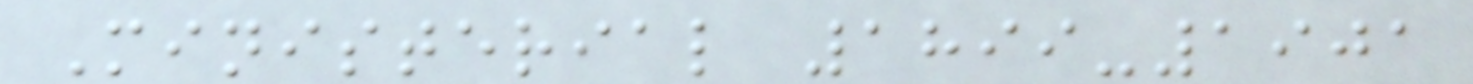Ministerial 1899-1901
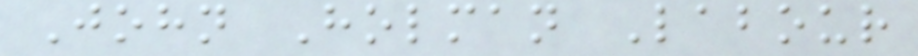John Holman Labour
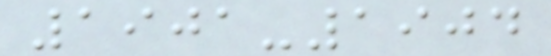1901-1904
